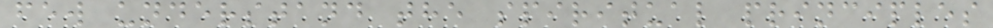few understand the spiritual principles
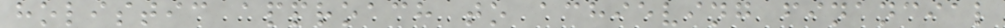holistic approach to achieving financial
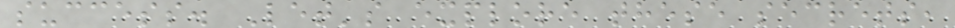success. Let's explore these secrets,
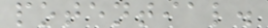potential.
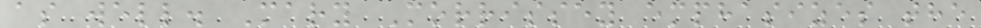as well. Mary Morrissey emphasizes the
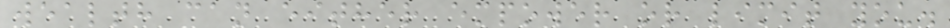wealth can either empower or limit you.
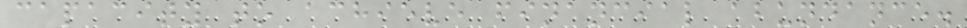capacity to achieve financial abundance.
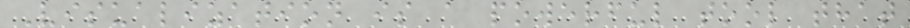Visualization is a powerful tool that
